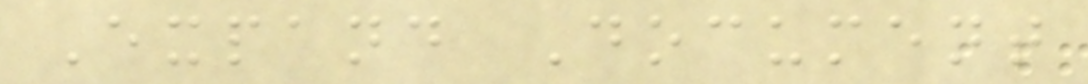Expand Document
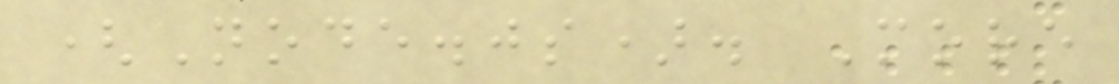(Node.js). More
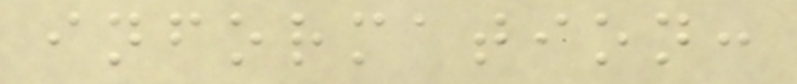information:
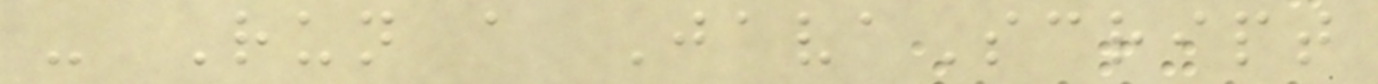- Run a JavaScript
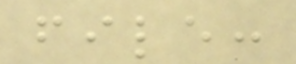file:
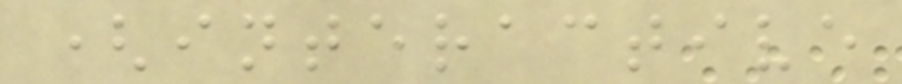(interactive
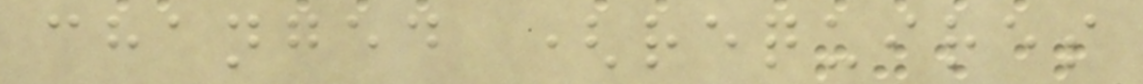changed (requires
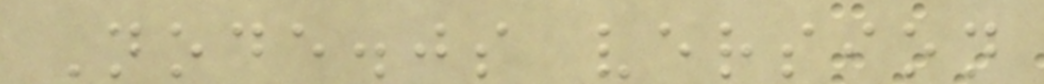Node.js version
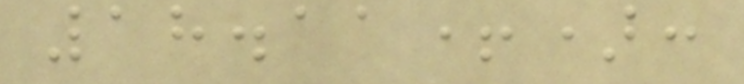18.11+):
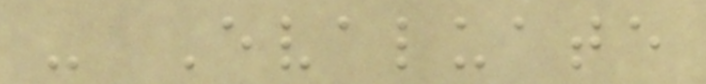- Evaluate
